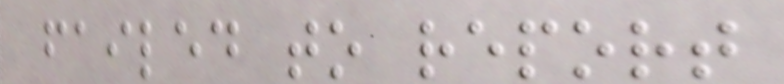failed to report
